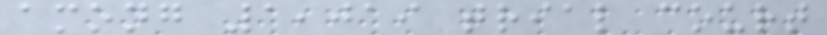among 1,019 trial court
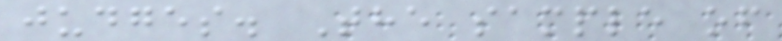judges. The sample of
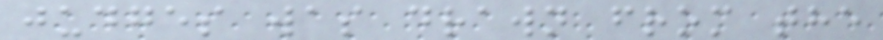judges was drawn from the
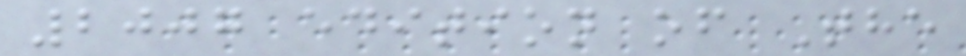2007 edition of The
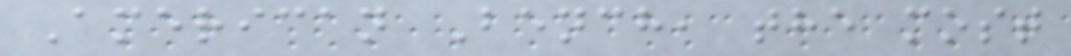American Bench, the most
